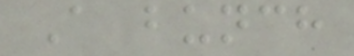A bunch
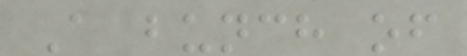A bunch of
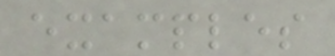examples
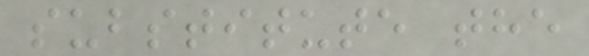substitute the
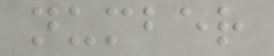number
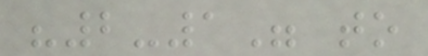"2-1" to
